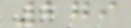279
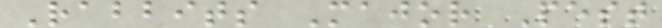Rabbits Major Pest
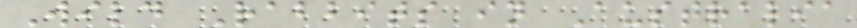Wild Rabbits in Australia
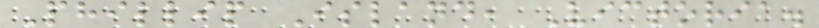Phillip Island, Victoria.
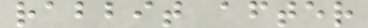rabbit after
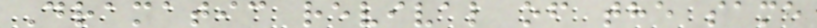Dramatic revival of the same
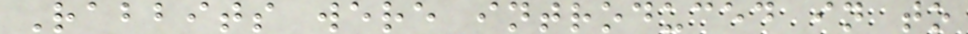Rabbits were introduced in to
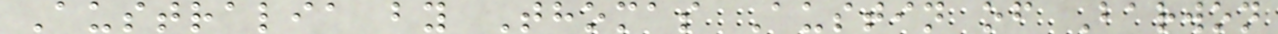Australia by Thomas Austin of Barwon
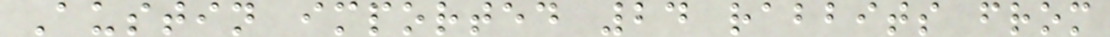Austin imported 24 rabbits from
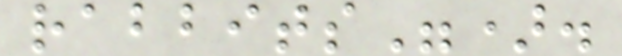rabbits").
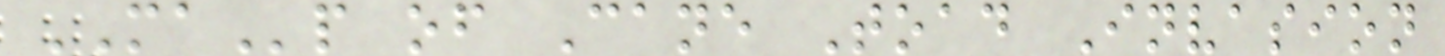MAp of Cane Toad Invasion
